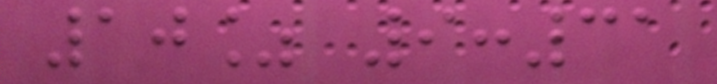10% 9:31
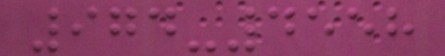974-4558
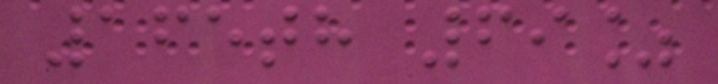165th 69%
